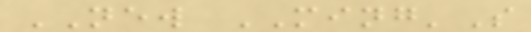NEW MING'S
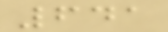641
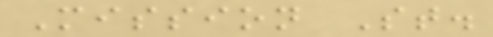Mission St.
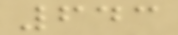643
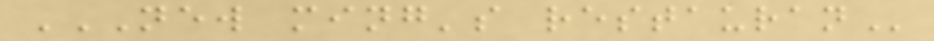NEW MING'S RESTAURAN
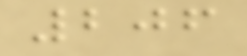206
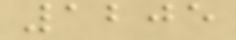1205
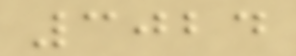3024
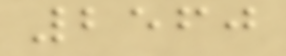2560
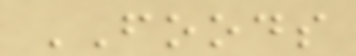FOODS
